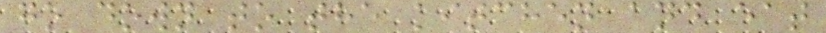go down to the kitchen and eat
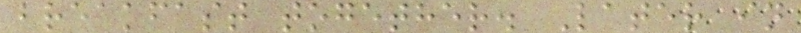breakfast together. Later in
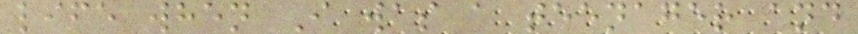life when I was a teenager and
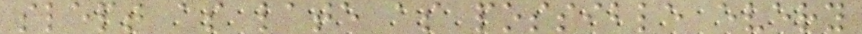slept as late as possible every
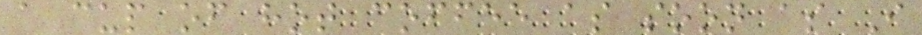a cup of hot coffee as soon as I
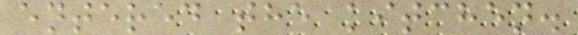entered the kitchen.
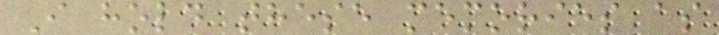I hold these memories as
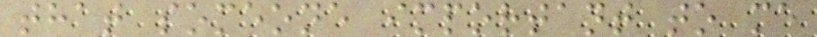that someone important to me
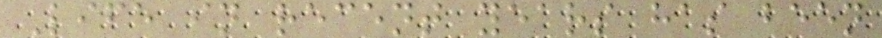Life in recent years has been
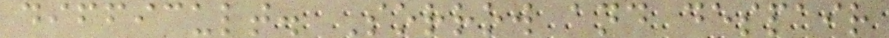difficult. Sorrow and despair
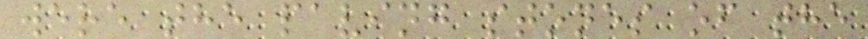were the paving stones of the
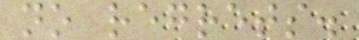no regrets.
